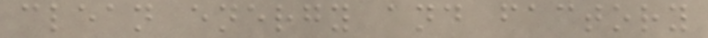clean energy and factory
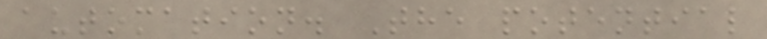automation. The potential
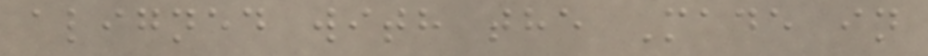aligned with the Made in
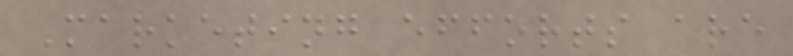Marketing efforts are
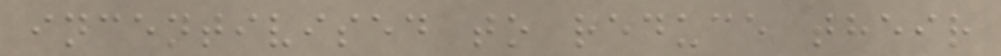incentivised to reduce their
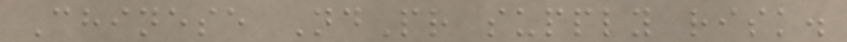Chinese NdPr supply risk.
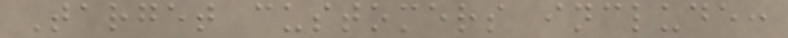Target customers include:
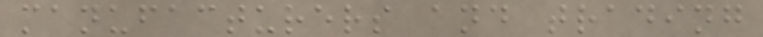manufacturers and trading
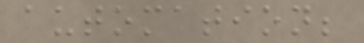automation;
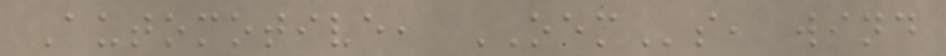Automotive, OEMs, wind
